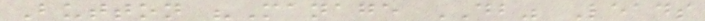Button "Manage DB" Leads
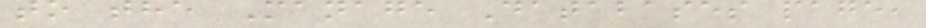to the Manage Databases page,
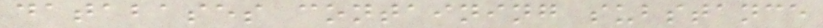databases containing substance
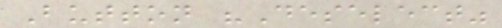Button "Deselect"
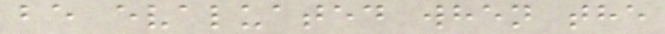be evaluated when the
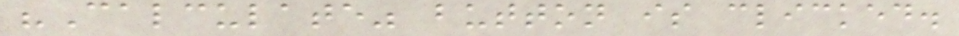"Calculate" button is clicked.
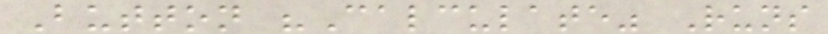Button "Calculate" Runs
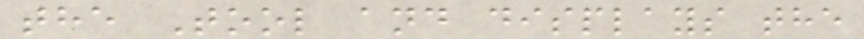the Tool and displays the
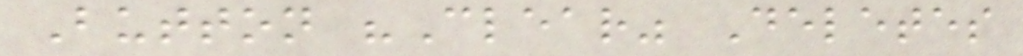Button "Clear" Deletes
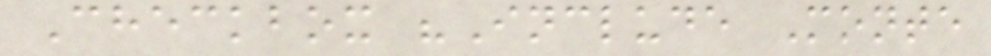Checkbox "Include Monte
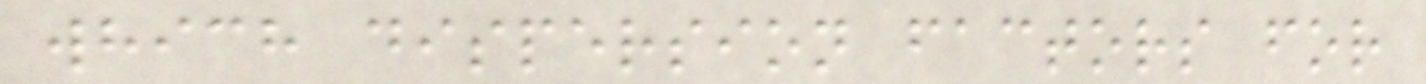which dispersion factors for
